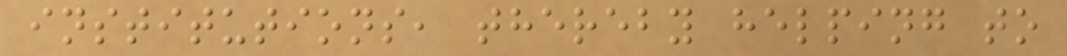institutions, thereby helping to
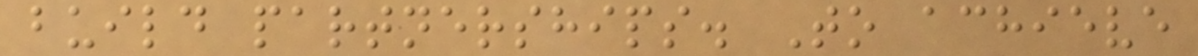build partnerships. To achieve
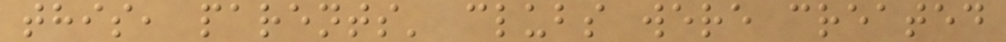this, parents' clubs were created
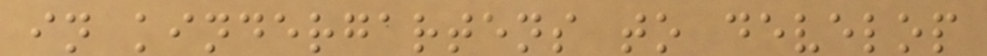in kindergartens to develop
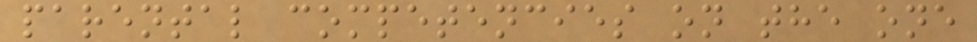parental competencies on the one
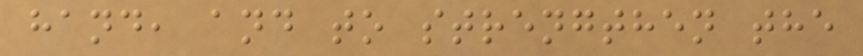hand, and to strengthen the
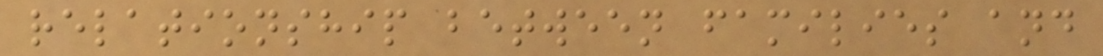relationship between families and
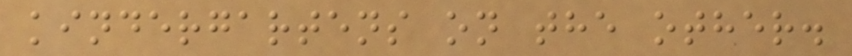kindergartens on the other.
